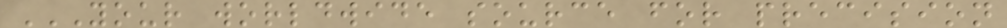YOUR WORLDWIDE SOURCE FOR PRECISION
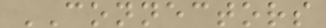CONNECTORS
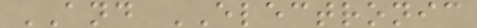AND ELECTRONIC
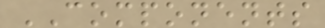COMPONENTS
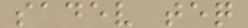sadev teq
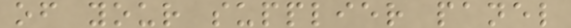of your supplier panel
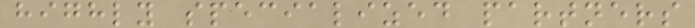highly specialized partners
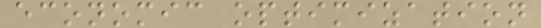economic optimization
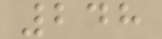248
